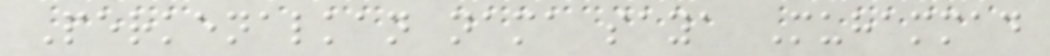Perkenalkan nama saya Muhammad
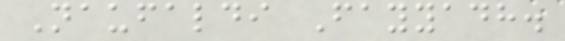Naufaldi Fayyadh.
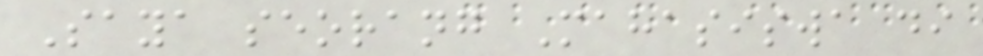Saya seorang Mahasiswa di
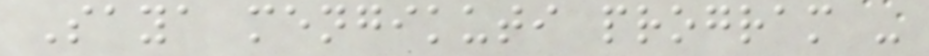Saya mengikuti program -
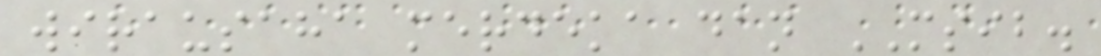wirausaha merdeka dan MSIB.
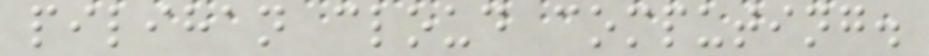pilihan cloud computing.
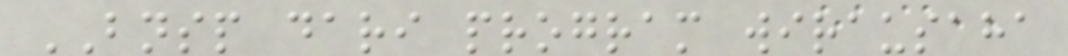BNSP dari program wirausaha
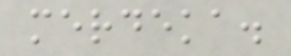merdeka.
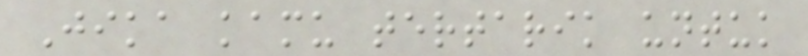Jika kamu tertarik untuk
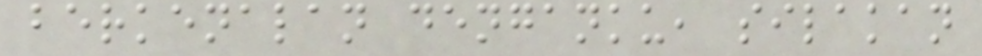berkenalan denganku, silakan
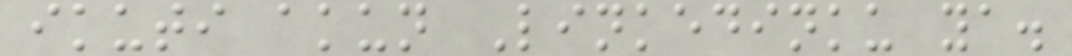ikuti akun Linkedinku ya.
